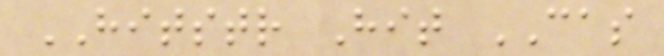HITSTR Hit CAS
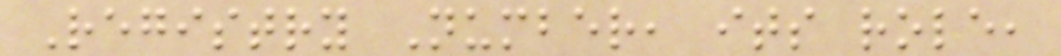Registry Number, its role,
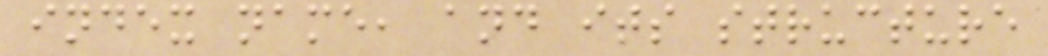index name, and its structure
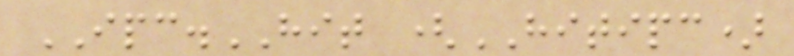IPC.HIT (HITIPC)
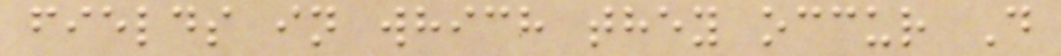fields in which they occur D
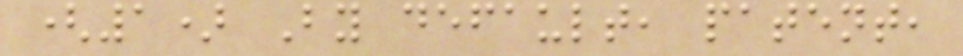(1) By default, patent,
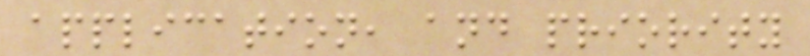application, and priority
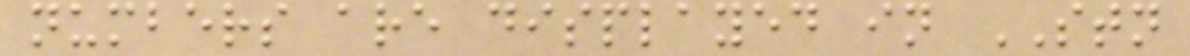numbers are displayed in STN
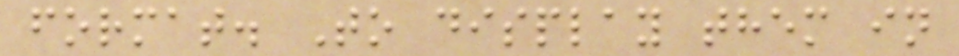format. To display them in
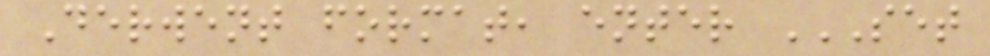Derwent format, enter SET
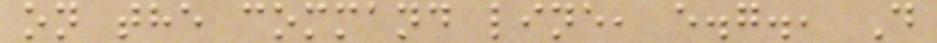on the command line, e.g., D
